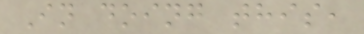In doing this,
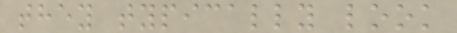they typically look
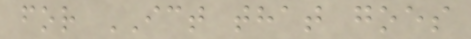for ICT that goes
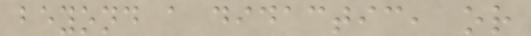beyond a didactic, or
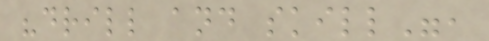"drill and skill",
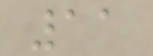11
